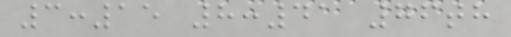3:15 8:41 76th
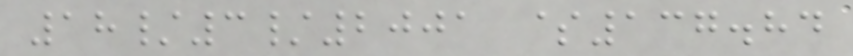18/3/2001 $137.84
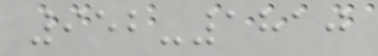952-1810
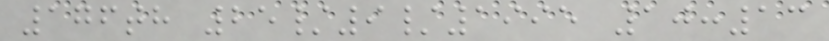176th 25/9/1995 10:13
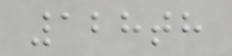128th
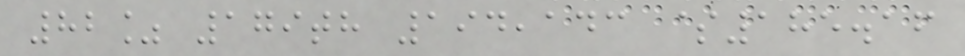82% 179th 194,143 $185.16
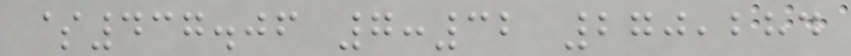$437.06 7:32 270,284
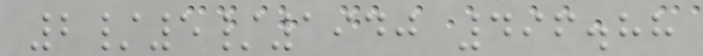2/5/1940 496.88
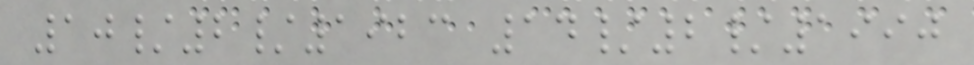10/2/1923 14/2/1990
